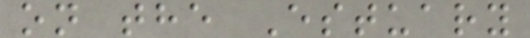on the Estuary
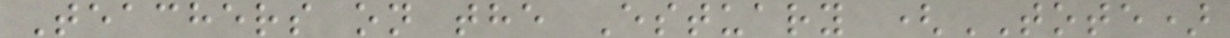Teachers on the Estuary (TOTE)
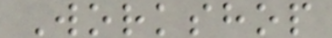Workshop
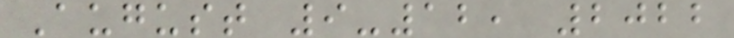August 9-12, 2022
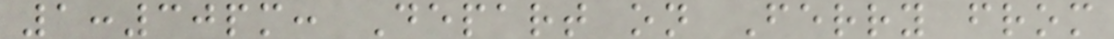1:30pm: Depart on Ferry from
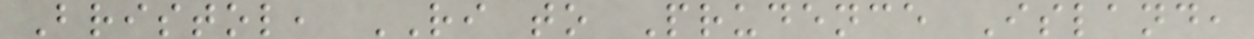Bristol, RI to Prudence Island,
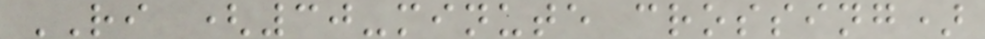RI (30-minute crossing)
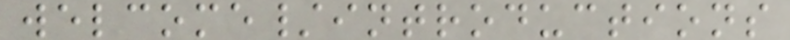welcome/introductions
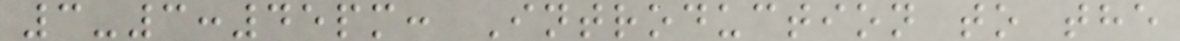3-3:45pm: Introduction to the
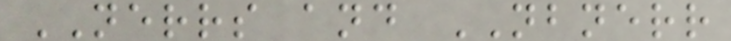NERRS and NBNERR
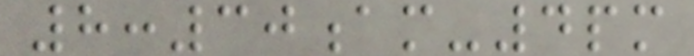8:30am-4pm
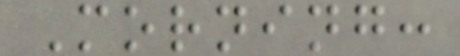Morning:
